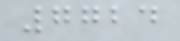7724
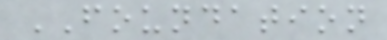FOUNDATION
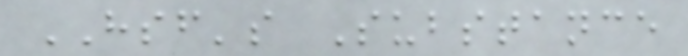HSF's Substance
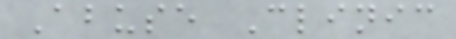Abuse Clinic
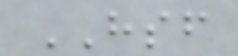HSF
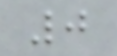0
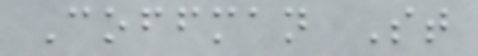Coffman St
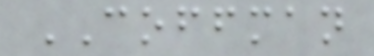COFFMAN
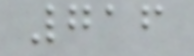716
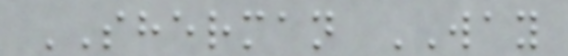SHERMAN WAY
